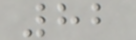82
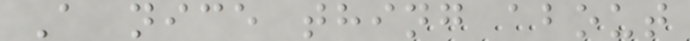A nice thing about
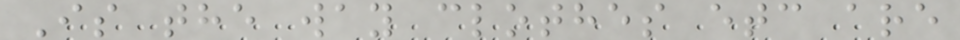Is the way clothes etc are
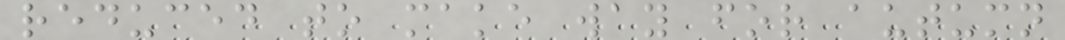reduced to make way for autumn
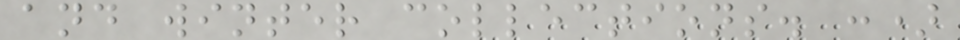and winter collections. :)
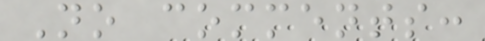No comments:
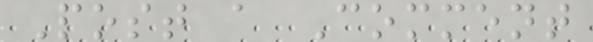Post a Comment
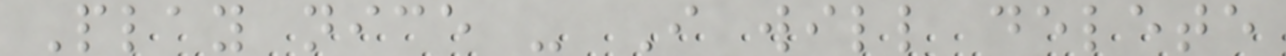Play nice - I will delete
